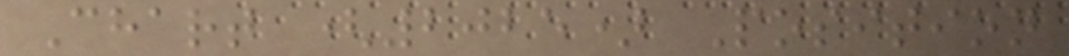Chart (2025) Position
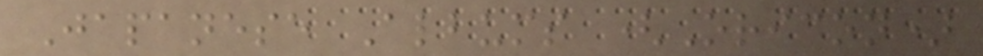Japanese Albums (Oricon)
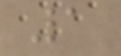1
